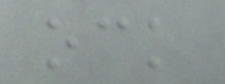ock
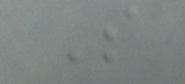S
